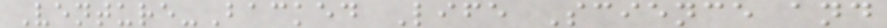Venture-Backed Life Science and
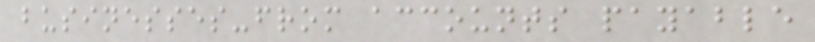businesses-from accounts payable
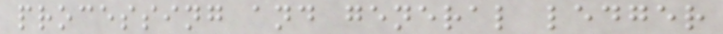processing and general ledger
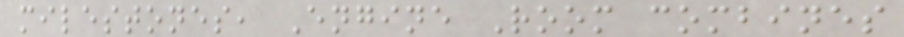milestones, Engine Room combines
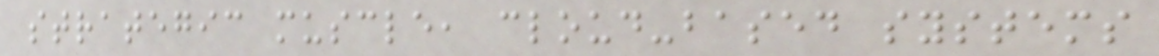strategic muscle, cloud-based systems
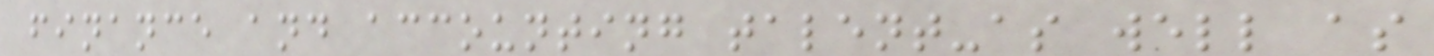finance and accounting talent-as well as
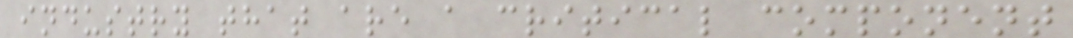industry that are a critical component
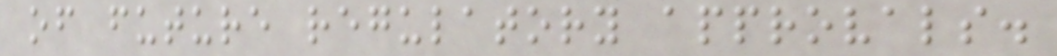of future regulatory approvals.
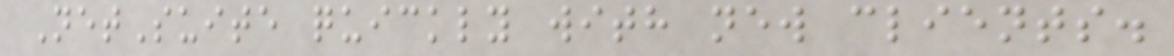NetSuite quickly with new clients.
